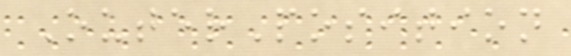OuterPosition
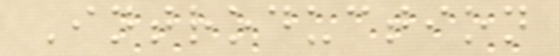Introduction
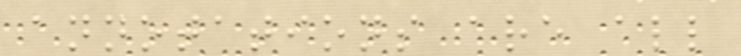annotations are all
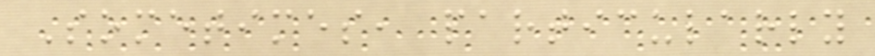Sometimes, particularly
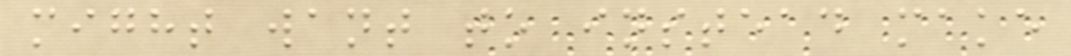might want to instead make
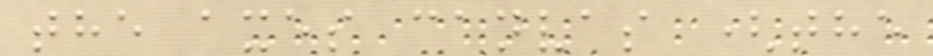the axes canvas (the
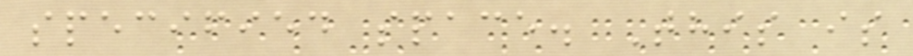specified space. This is
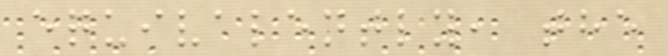equivalently, the
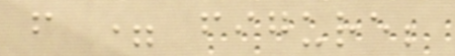f = figure;
